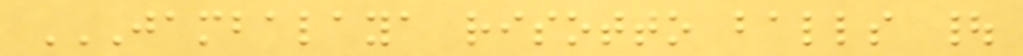JAMBALAYA RISOTTO BALLS |
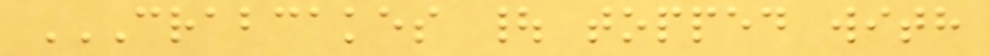CRABCAKES | TOPPED WITH
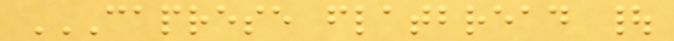CAPRESE FLATBREAD |
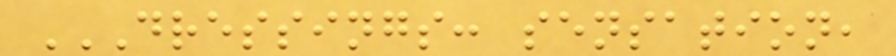DRESSINGS: SENSATION,
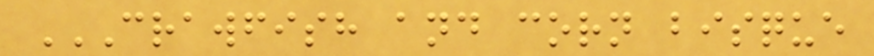CRAWFISH AND CORN BISQUE
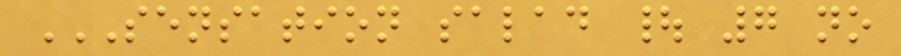SENSATION SALAD | 7 NO
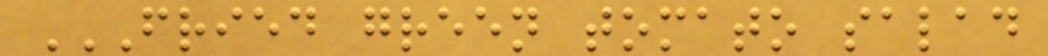FRIED GREEN TOMATO SALAD
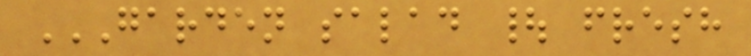GARDEN SALAD | FRESH
